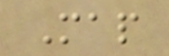Map
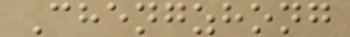Chengzhong
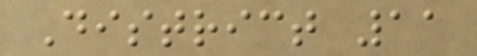District 11
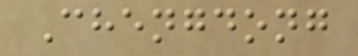Chengdong
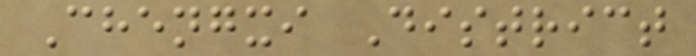Chengxi District
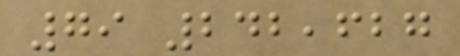79 242,627
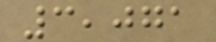3,071
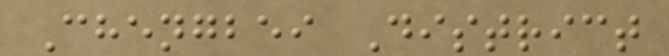Chengbei District
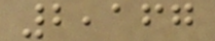2,167
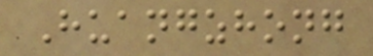Huangzhong
